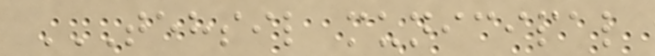TEHSIL MUNICIPAL
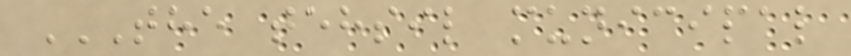THE TEHSIL MUNICIPAL
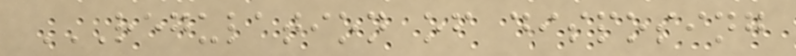REGULATION OF DISPOSING
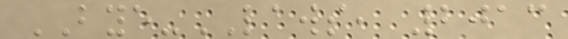BYE-LAWS, 2013
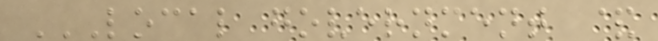LOCAL GOVERNMENT &
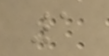1
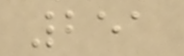251
